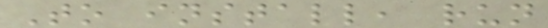To install, run
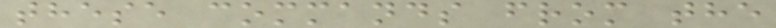these commands from the
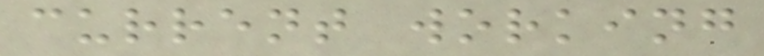current working
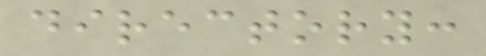directory:
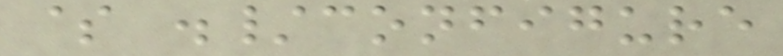$ ./configure
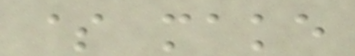$ make
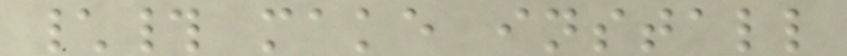\# make install
